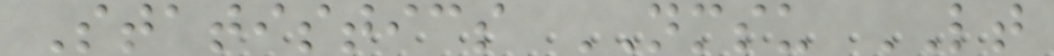Statistics NMSU LT
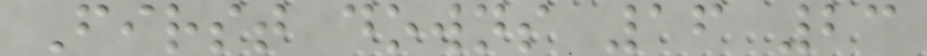First downs 16 23
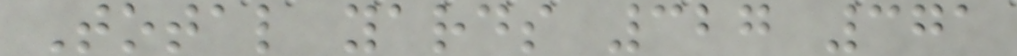Total yards 327 371
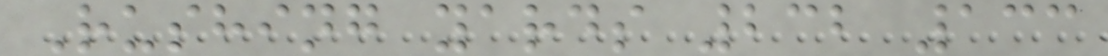Rushing yards 232 133
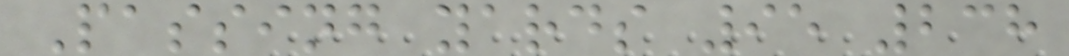Passing yards 95 238
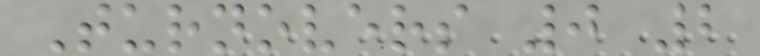Turnovers 0 2
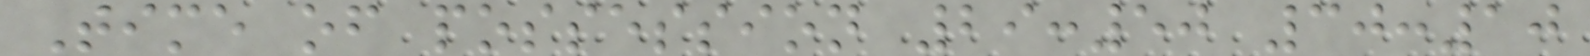Time of possession 29:50 30:10
